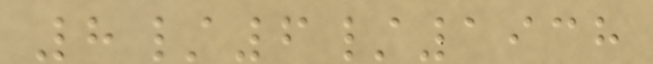8/6/1938
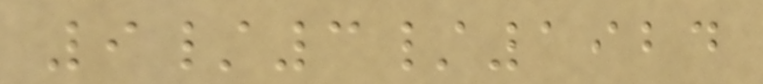9/3/1924
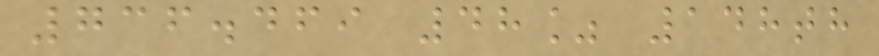736.469 48% 148th
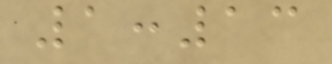1:13
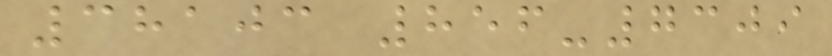38103 856-7309
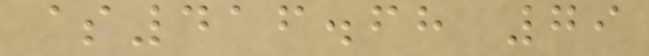$416.68 79
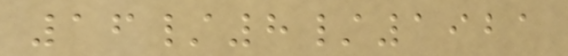16/8/1921
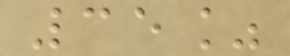35%
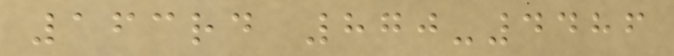163rd 870-4486
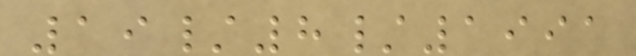19/8/1991
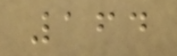164
